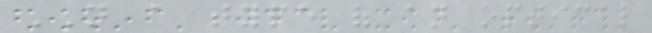NOT a type of an optical
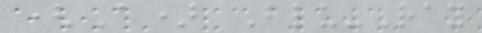(A) Blu-Ray
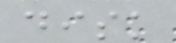disk
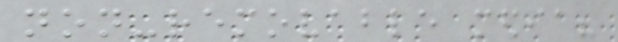non-removable media?
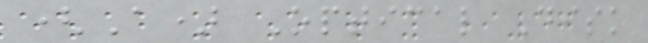(A) Optical Disk
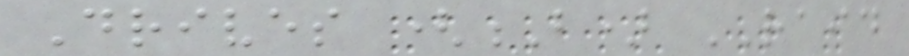Drives (B) RAID
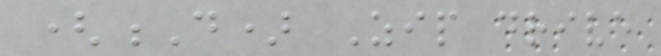(D) Zip drive
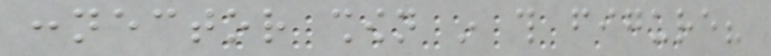connector shown in this figure?
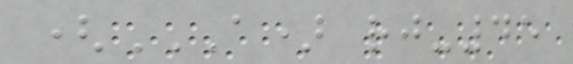(A) RJ-45
